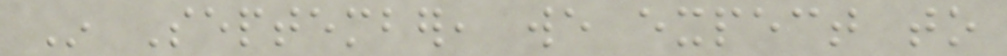In September, we expect to
